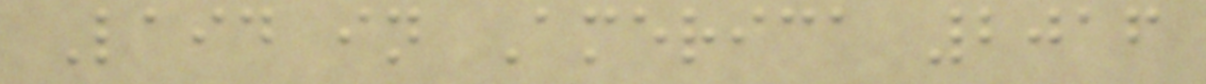Laid in America 2016
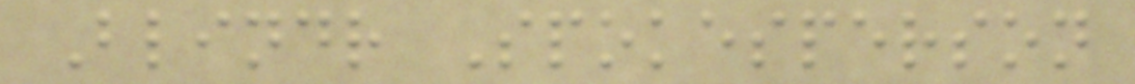Blindr Spokesperson
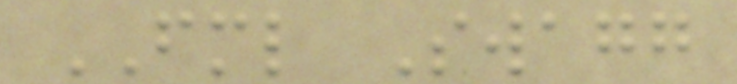FML Swagg
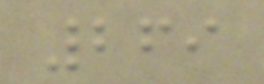269
